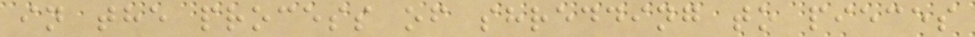in the process of shredding to pieces
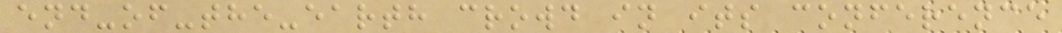end-of-the-earth crowd in its conference
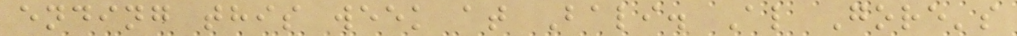ending this week at Bali. Al Gore's
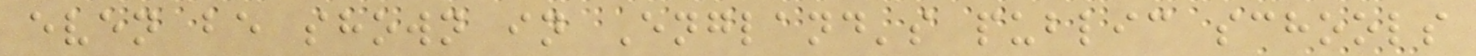even be shown in England's public schools
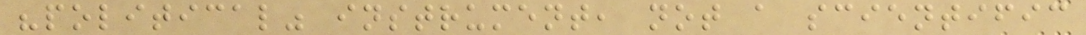"political" instrument, not a scientific
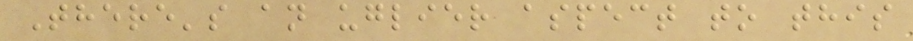There's an uglier aspect to this
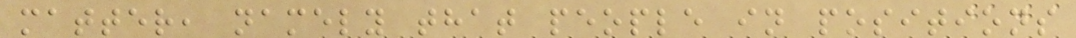matter, namely that people in positions
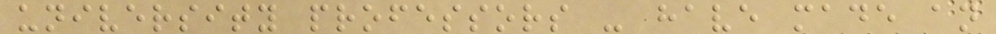university professors - have made an
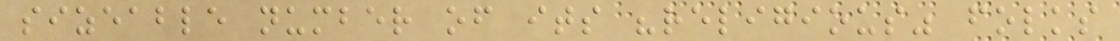sizeable number of its "religious" folks
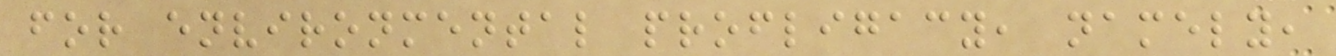for environmental profligacy, namely,
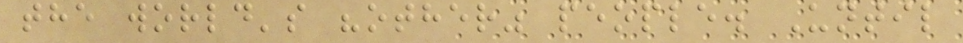the world's "other" people. Until
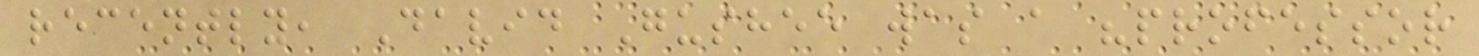recently, David Gushee was a "professor
